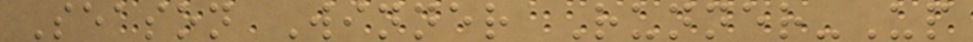Season Winner Runner-Up
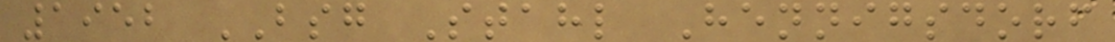1952 BSG Stahl Hennigsdorf
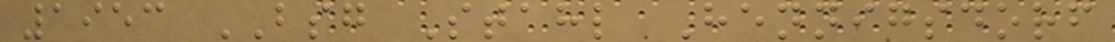1953 BSG Stahl Hennigsdorf
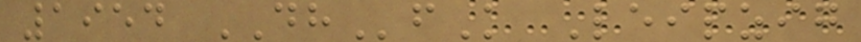1954 DHfK Leipzig
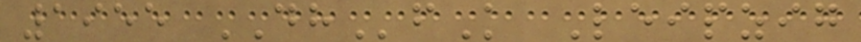1955 DHfK Leipzig
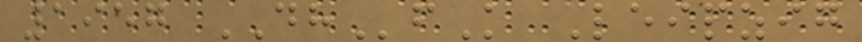1957 DHfK Leipzig
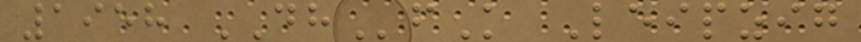1958 DHfK Leipzig
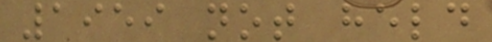1959 not held
